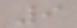9
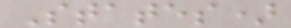States)
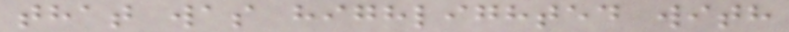that was highlighted with
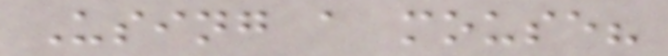Using a mouse?
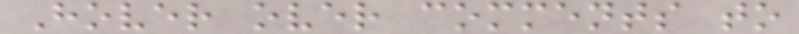Hover over comments to
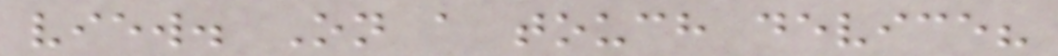view. On a touch device?
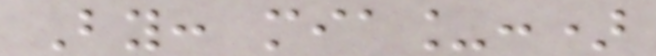By: mia_:)
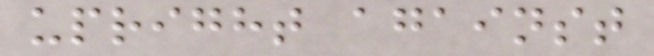upright against
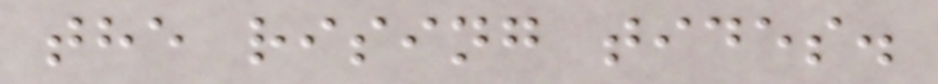the rising tides.
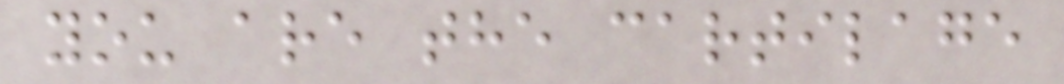you are the cartilage
